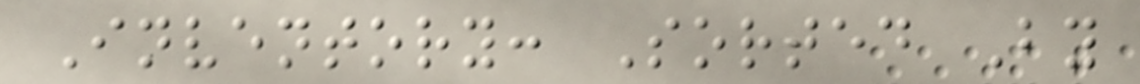Inventory: Sorted By
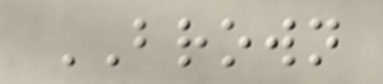BROWN
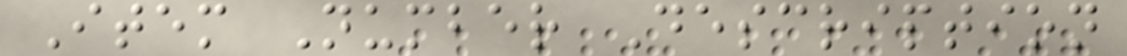Item Number Description
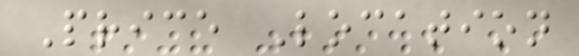Price Location
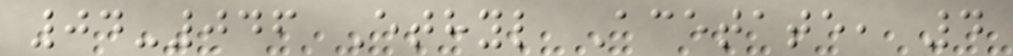04-046 Ethyl Acetate, 4
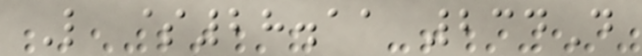L $28.11 234D
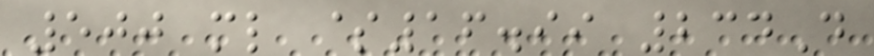500 ml $16.99 234D
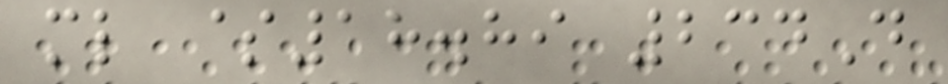ml $18.89 234D
